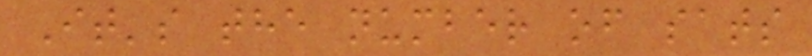It's the number of sats
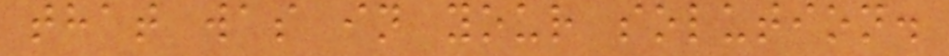that was in your solution.
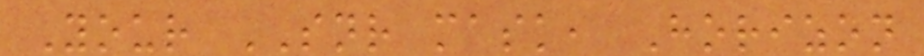Your SNR mask, Horizon
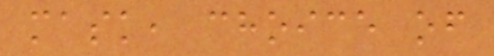mask, choice of
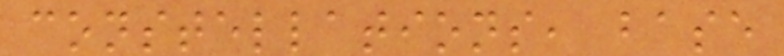constellations, base
